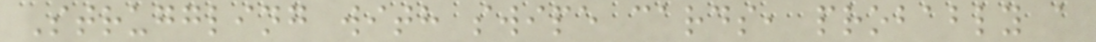Struggling with swipe cards, probably a
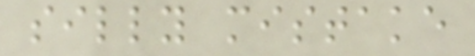silly mistake
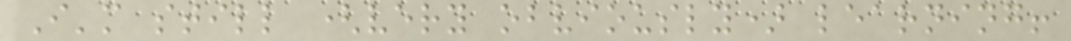I'm still (very obviously) learning!
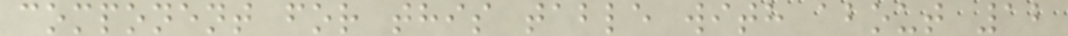component for this table with about 12
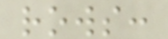rows:
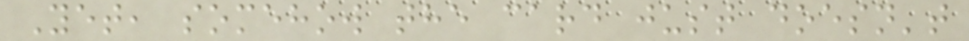Yet, somehow the card just doesn't
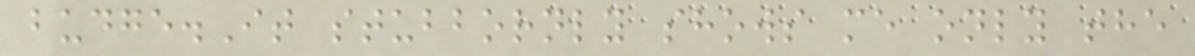budge.It stubbornly shows me only the
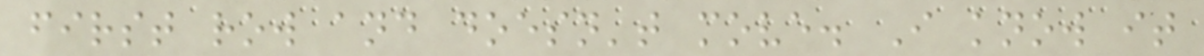first row and doesn't move. I know it
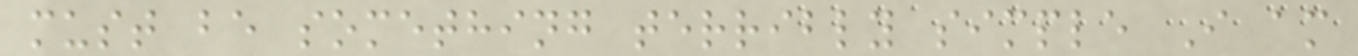must be something terribly simple I am
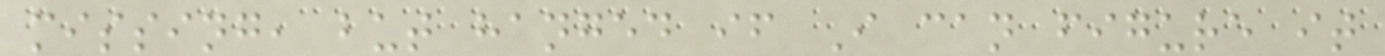missing, but hanged if I can figure it
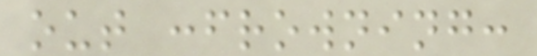out :frowning:
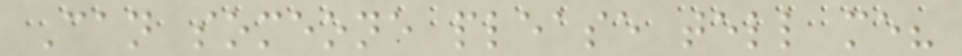Can someone please tell me?
